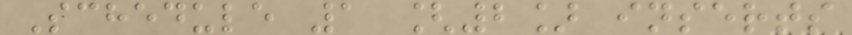Schedule 1 [2] inserts
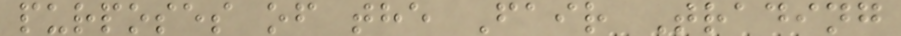purposes of the Fair Trading
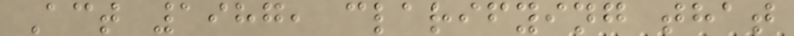Act 1987, clarifying that
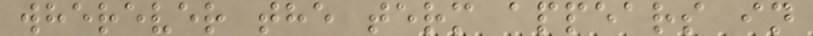wherever the term appears in
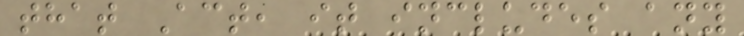that Act, it includes any
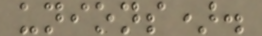unions).
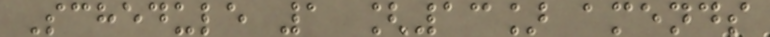Schedule 1 [13] amends
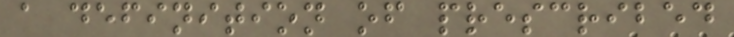a definition of prescribed
